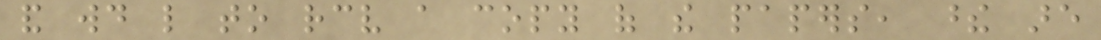and would like to receive a copy of the papers, these are
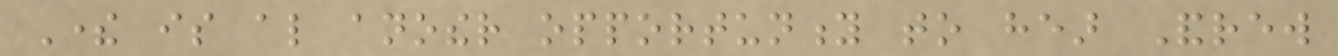There is also another opportunity to hear Andrew
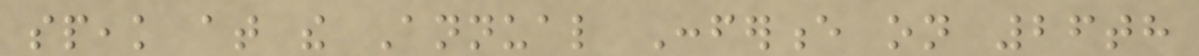speak at the Annual Conference on 26th
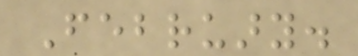February.
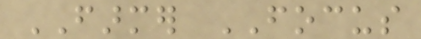FARMER FOCUS
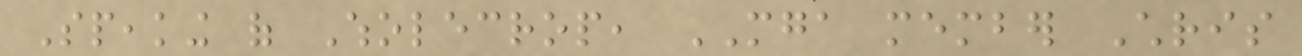Speaking of Wholecrop, MGA member Chris
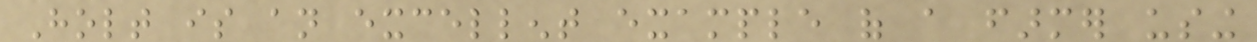Holt is an excellent example of a farmer using
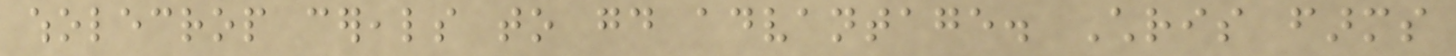wholecrop cereals to good advantage. Chris farms
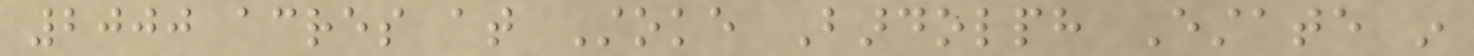2000 acres at Stoke Bardolph Estate in
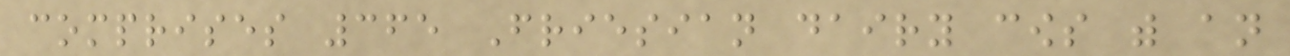comprises 365 Friesian dairy cows with an
